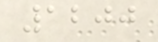1200
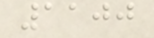1100
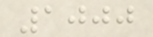1000
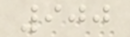900
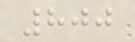800
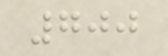700
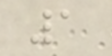1
